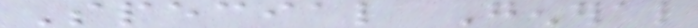Special General
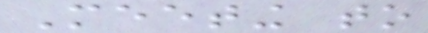Meeting to
